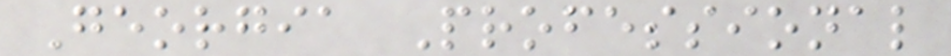Georgia Professional
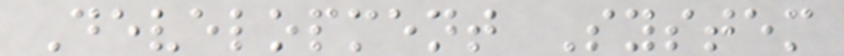Development System
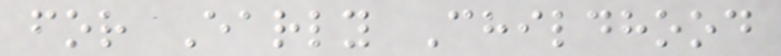for Early Childhood
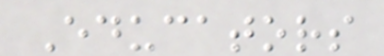Educators
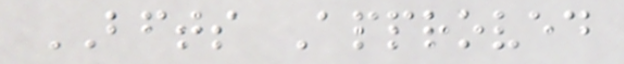BFTS Approved
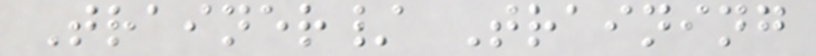Trainer/ Training
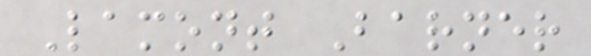Lamont Barner
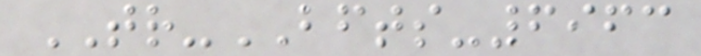TR-BFTS-6963
